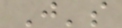J's
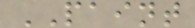PAINT
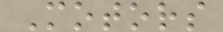Motors
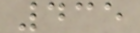435
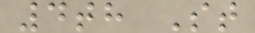4th St
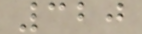320
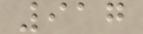917
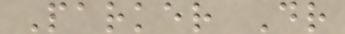Parker Dr
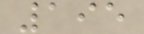195
